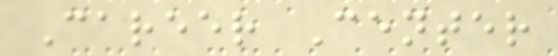Career Center
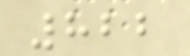822
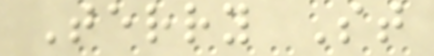Terry St
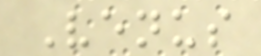Venus
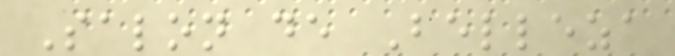Salon de Belleza
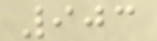903
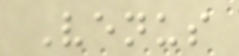Venus
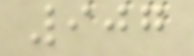907
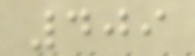409
